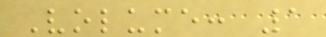Volume: 1
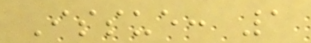Issue: 1
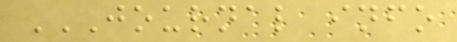JOURNAL INFO
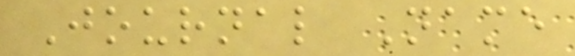Journal Name
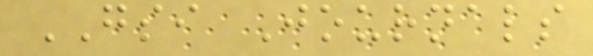GSI Journals
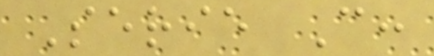Serie C:
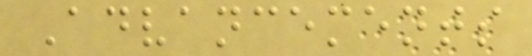Advancements
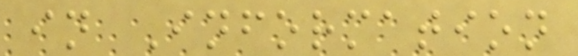in Information
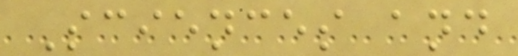Sciences and
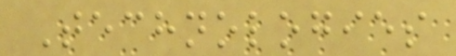Technologies
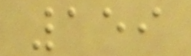159
